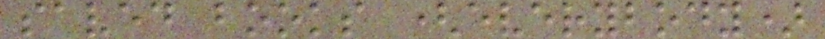saved books (everybody)
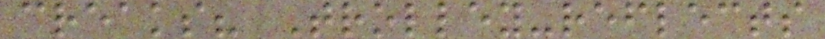creaks? Trolley-reflects
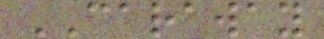CARAWAY
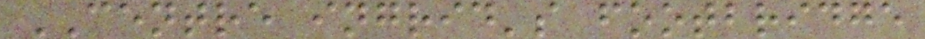CENTRE ingrid's footbridge
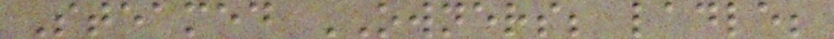Steamed OWNERS; ladle;
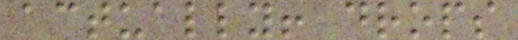actually! drops
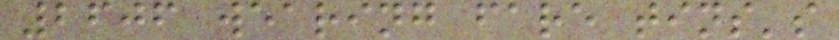2606 wearing fare tins's
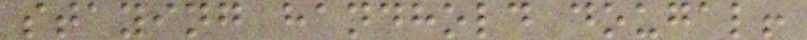staying handhold dougal!
